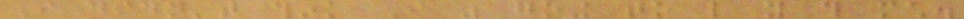I didn't think I was going to like you this much.
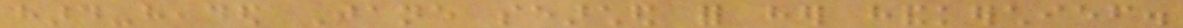hard-headed Jane searched for her handkerchief.
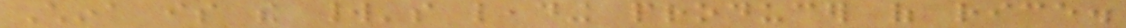China is the world's leading producer of rice.
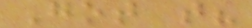Got that?
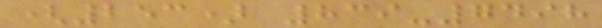(253) 839-7498
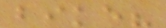bike?
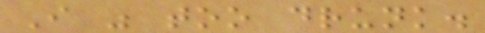I was too drunk.
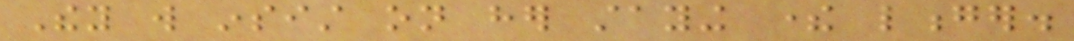They will insist on her staying there longer.
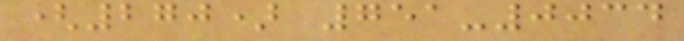(270) 751-0034
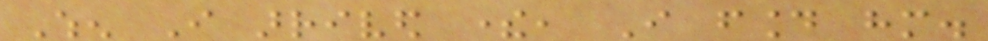When I arrived there, I found him.
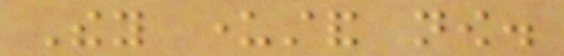They understand now.
